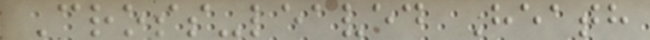Cross-leaved Heath
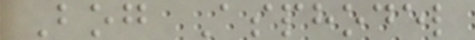Bog Asphodel
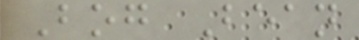Bog Bean
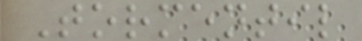Tormentil
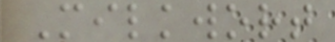Milkwort
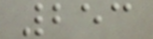253
